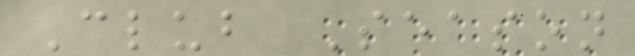Club Season
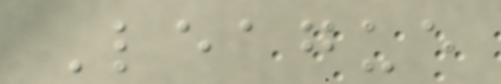League
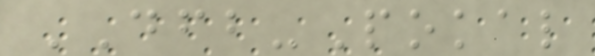DFB-Pokal
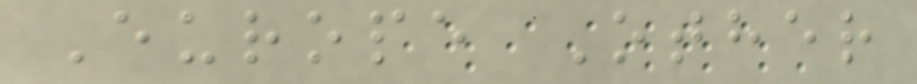Europe Other
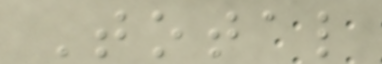Total
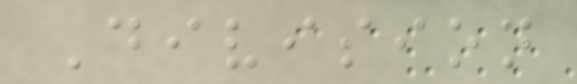Division
